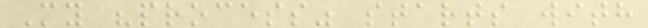My "process" starts with
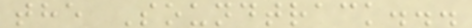the Soundtrack...
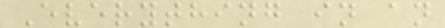Everything in an
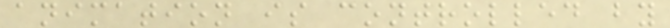animation is controlled by
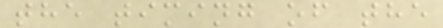the timing of the
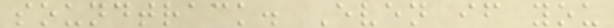soundtrack. Even if you
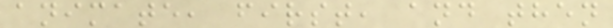animate, first, and then
